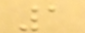1
